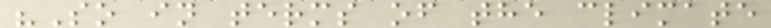"So in terms of the climate
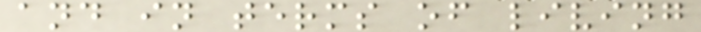and in terms of living
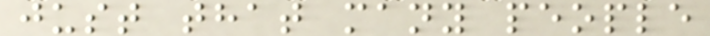just that many people
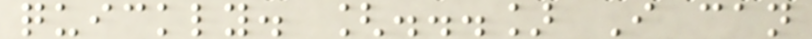quickly. [...] I can
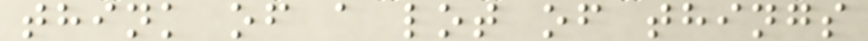think of a lot of things
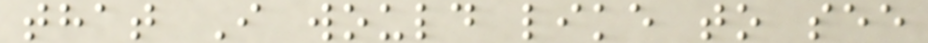that I would like to see
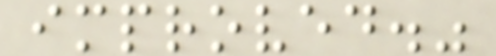improved."
